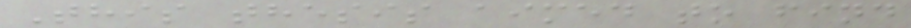This thesis aimed to find
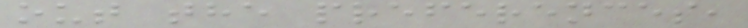out the preferences,
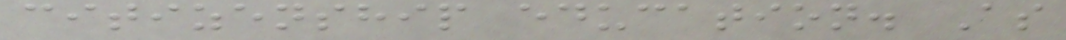citizenship education. As
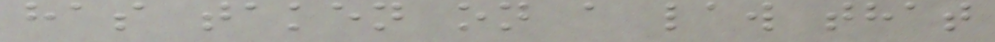has taken on a law that
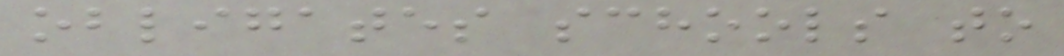obligates schools to
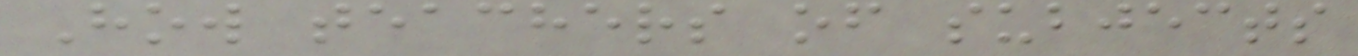How teachers of subjects
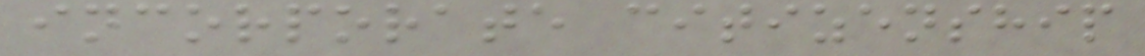incorporate citizenship
